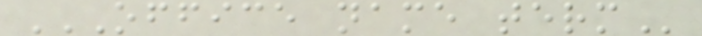OFFICE NAME TERM
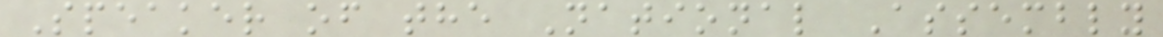Speaker of the National Assembly
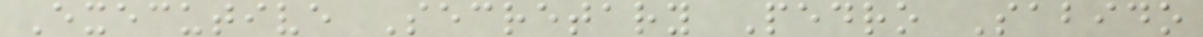Executive Secretary Pedro Sabido
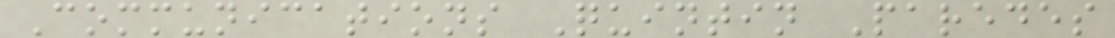Communications Quintin Paredes
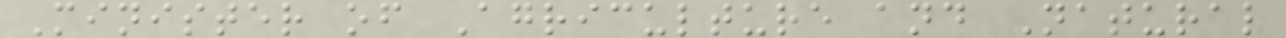Minister of Agriculture and Natural
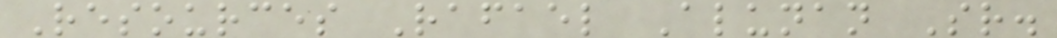Resources Rafael Alunan Sr.
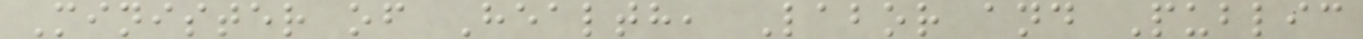Minister of Health, Labor and Public
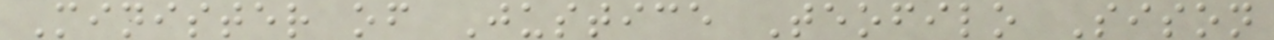Minister of Justice Teofilo Sison
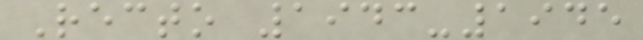Recto 1943-1945
